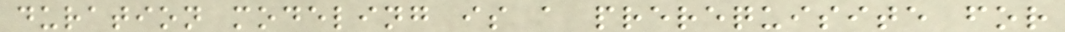duration modeling is a prerequisite for
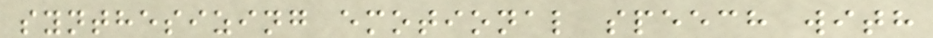synthesizing emotional speech with
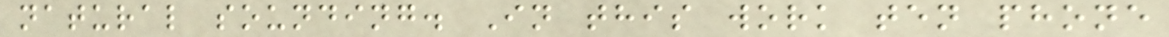natural sounding. In this work ten phone
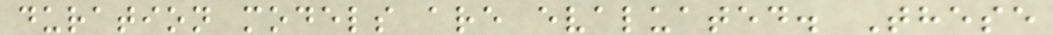duration models are evaluated. These
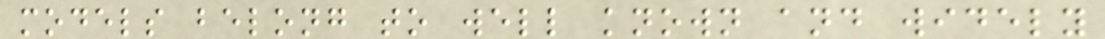models belong to well known and widely
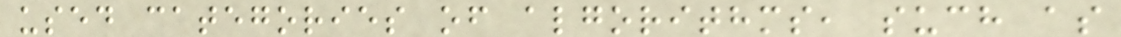used categories of algorithms, such as
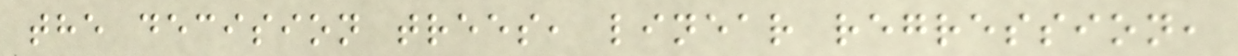the decision trees, linear regression,
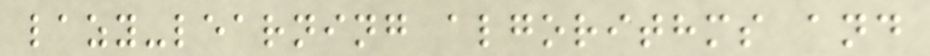lazy-learning algorithms and
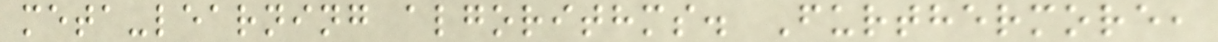meta-learning algorithms. Furthermore,
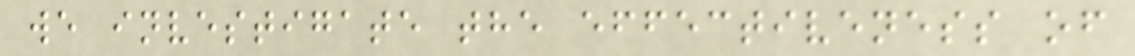we investigate the effectiveness of
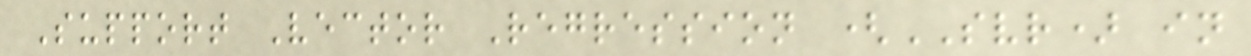Support Vector Regression (SVR) in
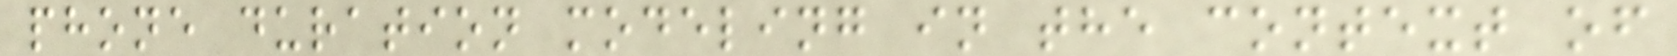phone duration modeling in the context of
